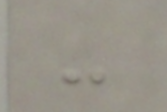-
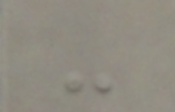-
